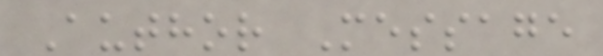Author Message
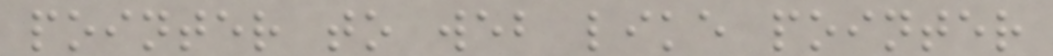pointer to web like pointer
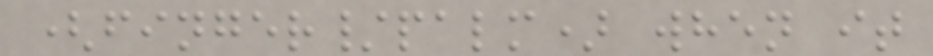(finger/palm) when it
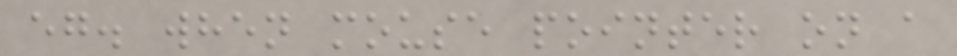eg. when mouse pointer on a
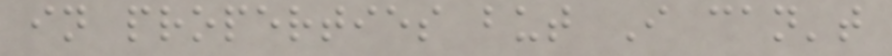in properties but I can't
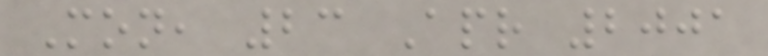Mon, 23 Apr 2001
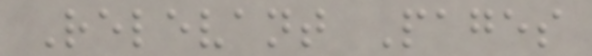Relevant Pages
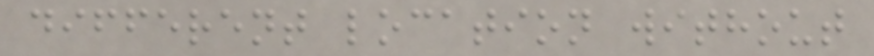different location without
